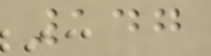147
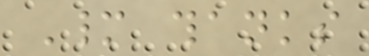Many thanks
